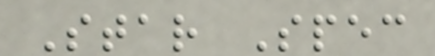Star Spec
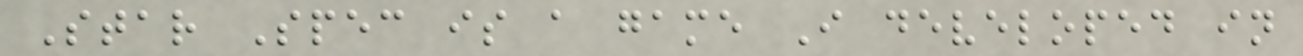Star Spec is a game I developed in
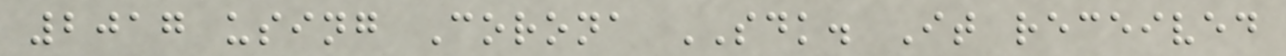2017 using Corona SDK. It received
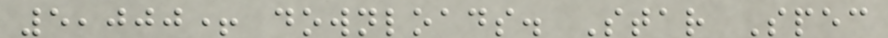5,000+ downloads. Star Spec
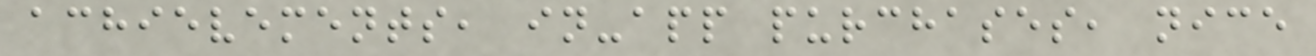achievements, in-app purchases, nice
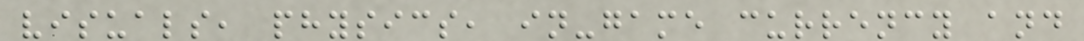visuals, physics, in-game currency and
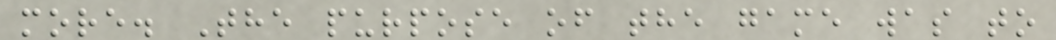more. The purpose of the game was to
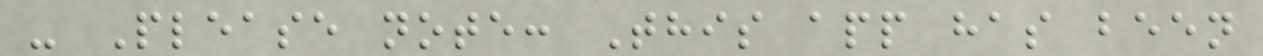- Please note: This app has been
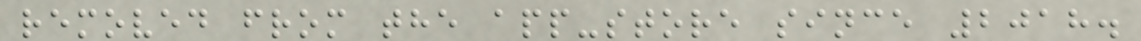removed from the app-store since 2018.
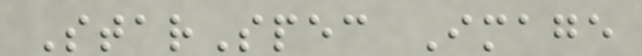StarSpec Image
